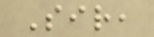Sir,
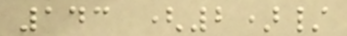143 (2)/
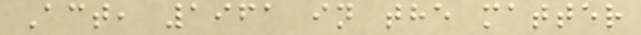Act, 1961 in the matter
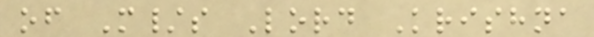of M/s Lord Krishna
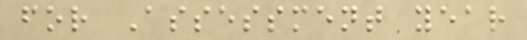for Assessment year
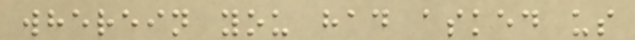wherein you had asked us
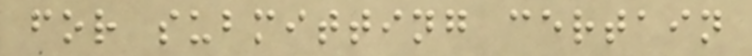for submitting certain
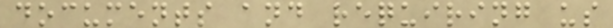documents and requiring us
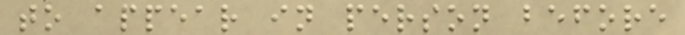to appear in person before
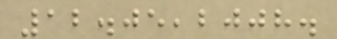12.05,2008.
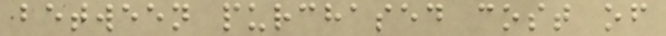between purchased cost of
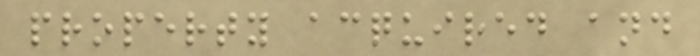property acquired and
